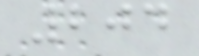204
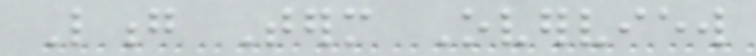Long Term Overview
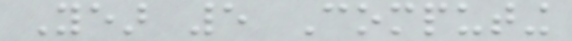Year 5 Computing
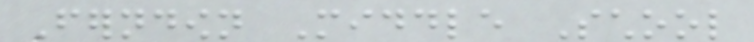Ferndown Middle School
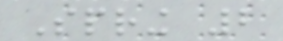Spring 2
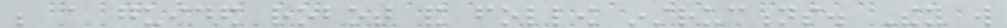be a guided robot and follow instructions. They will
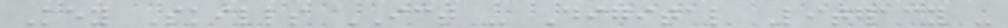Key Skills ICT - Digital Literacy -
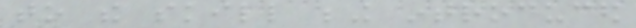to the skill being introduced
